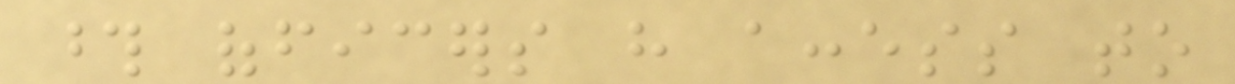those officers have access to
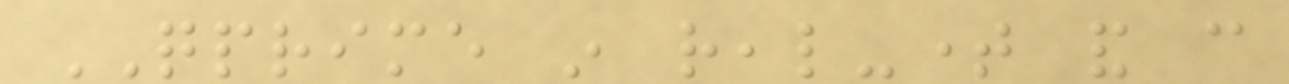QPRIME in real-time and can
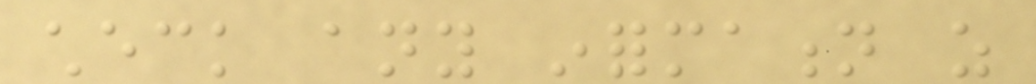check any information as
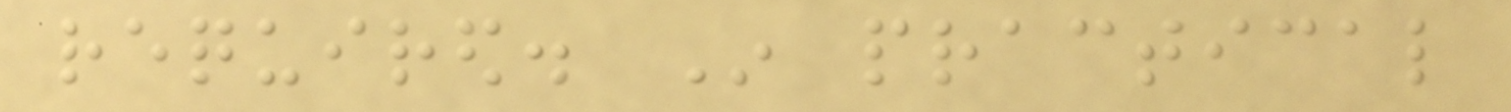required. In practical
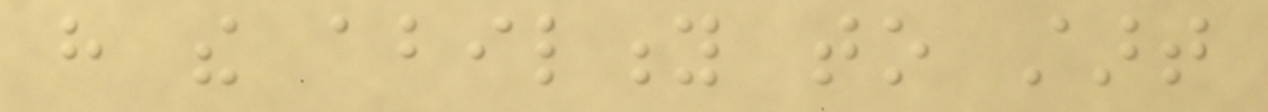have the ability to start
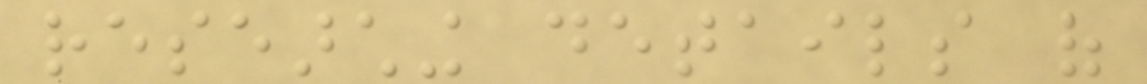researching details of
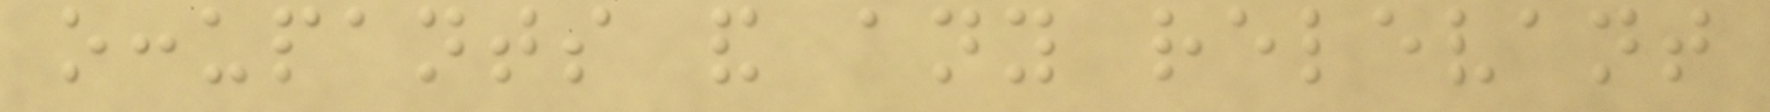occupants and any relevant
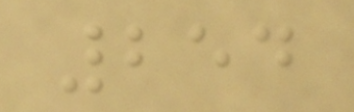254
